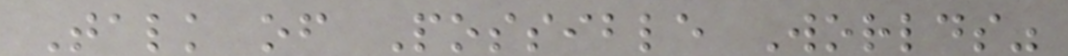Talk of Possible Worlds"
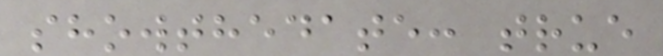showthedate: true
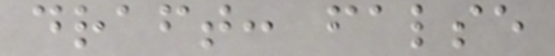draft: false
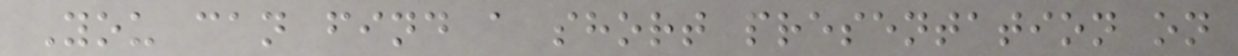You can find a short presentation on
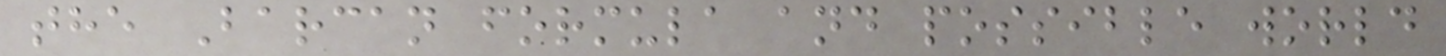the Barcan formula and possible world
